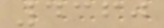4360
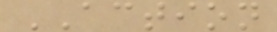ACTION
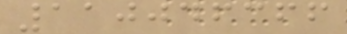110046366
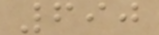690
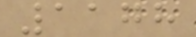1178
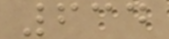634
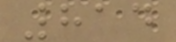814
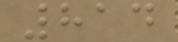814
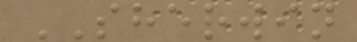SHERWIN
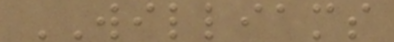WILLIAMS
